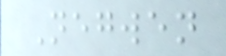Negwen
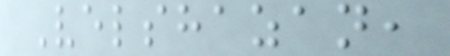Velshazan,
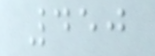450
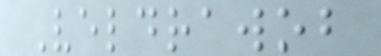Veldrawob
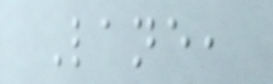Lane,
